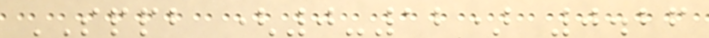SPPB (0-12) 0.26
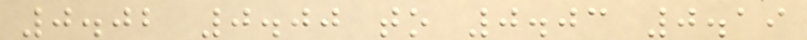0.02 0.00 to 0.03 0.19
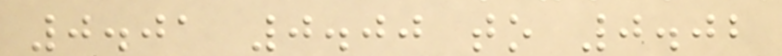0.01 0.00 to 0.02
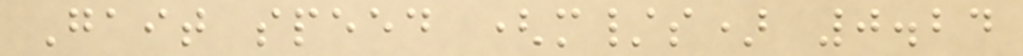Gait speed (m/s) 0.24
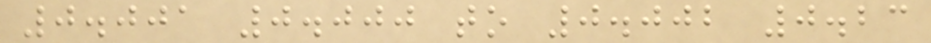0.001 0.000 to 0.002 0.23
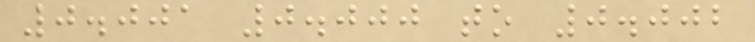0.001 0.000 to 0.002
